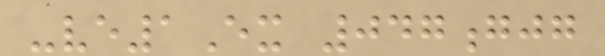-ve1Ex 047gjg
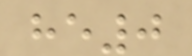he0
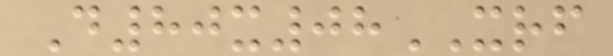D80x08XRF
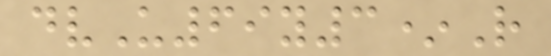dvU69y3*R
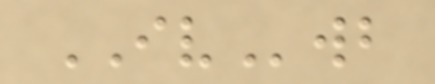IVwb
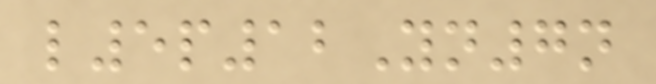l5p12Yn7n
